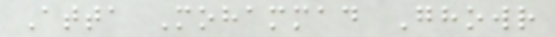Atta Mohammad Ghowr
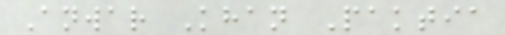Anwar Khan Paktia
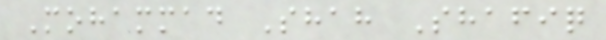Mohammad Shah Shafiq
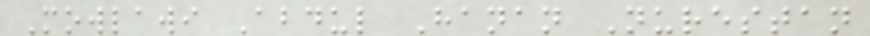Mowlawi Abdul Hanan Nurestan
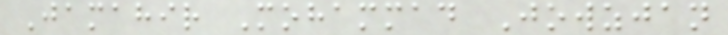Jamahir Mohammad Jowzjan
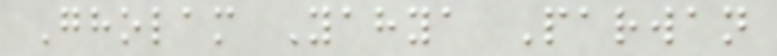Gholam Yahya Parwan
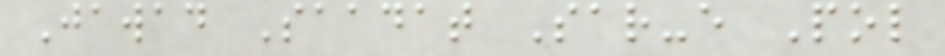Jawad Saadat Sar-e Pol
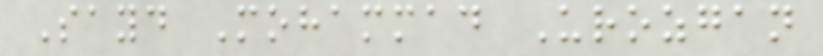Sayd Mohammad Urozgan
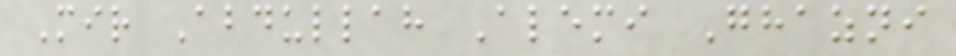Mir Abdullah Alemi Ghazni
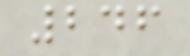246
